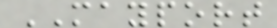MAYPORT
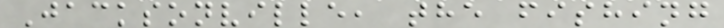Jacksonville, the fishing
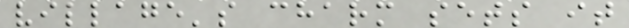village's charm sets it
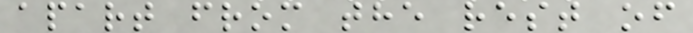apart from the rest of
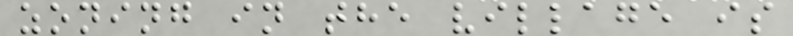zoning in the village is
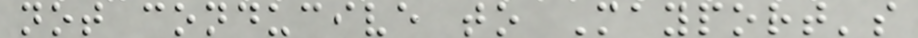not conducive to Mayport's
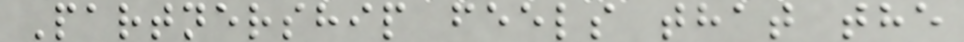Partnership feels that the
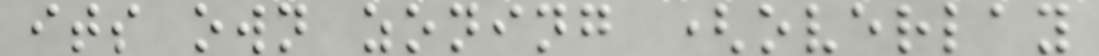its own zoning (overlay
